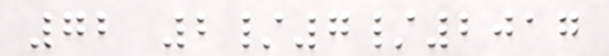72 2/7/2017
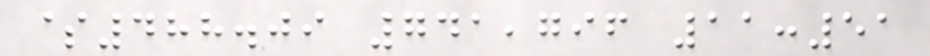$488.09 741,796 11:51
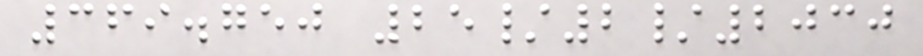369.750 25/2/2030
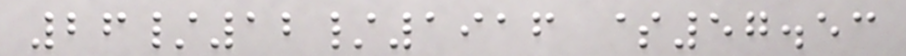26/12/1916 $57.53
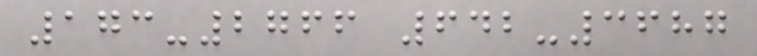173-2766 642-3687
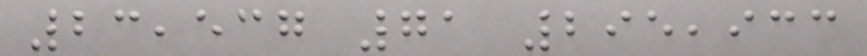23,537 71 295,933
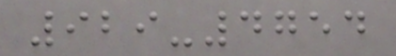929-4754
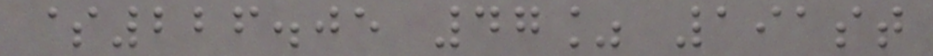$226.05 47% 191st
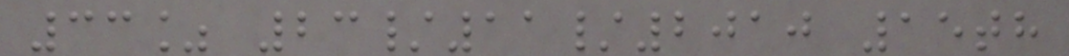33% 23/11/2010 15th
